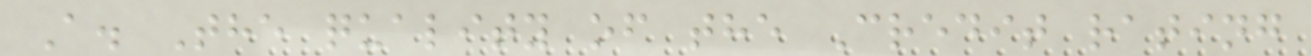A. The quality of the Credit rating
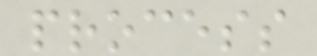process
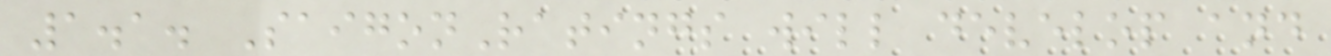1.1. SaigonRatings will develop and
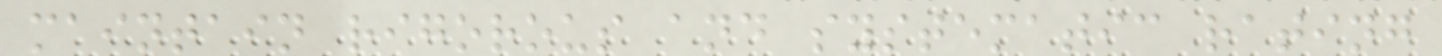maintain rigorous and systematic rating
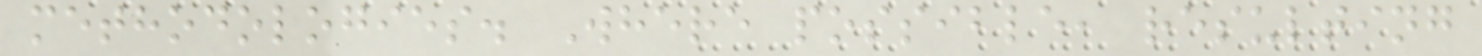methodologies. Where possible, resulting
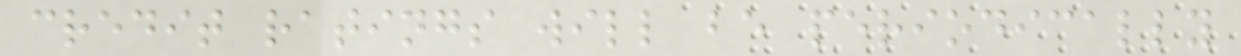credit ratings will be periodically
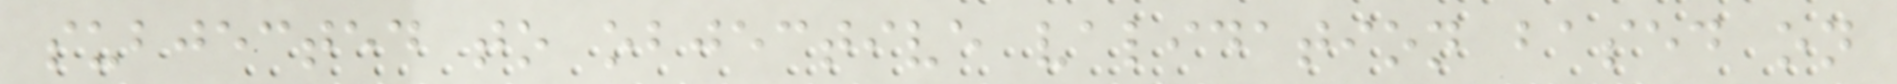subjected to objective validation based on
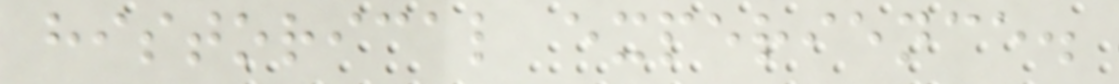historical experience.
